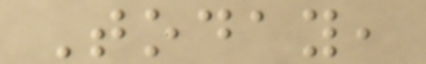Today,
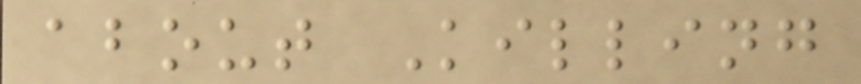about Killing
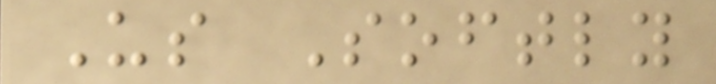Us Softly
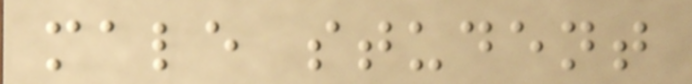male student
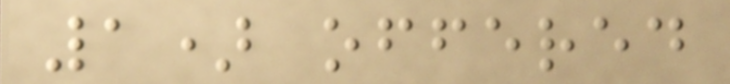1) offered
